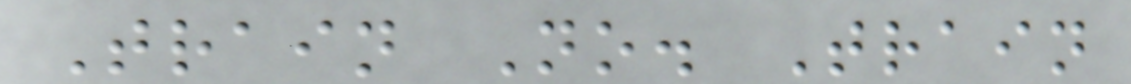Train No. Train
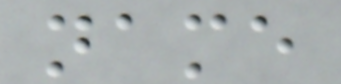name
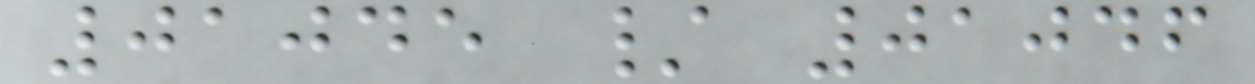01045 / 01046
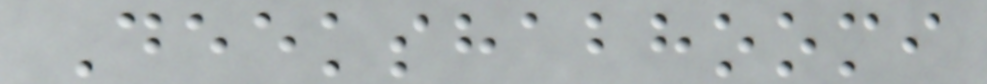Deekshabhoomi
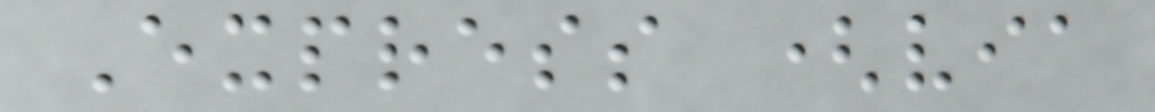Express (via
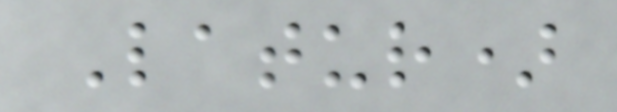Latur)
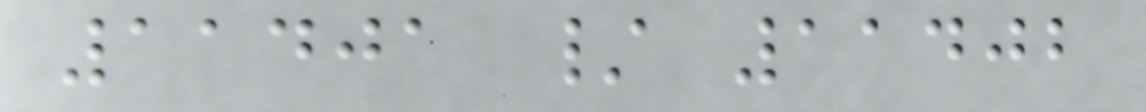11401 / 11402
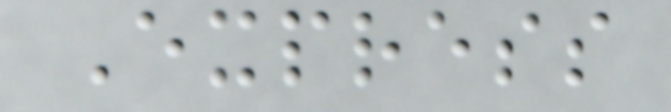Express
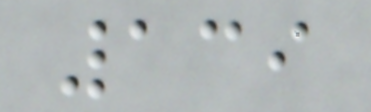139
